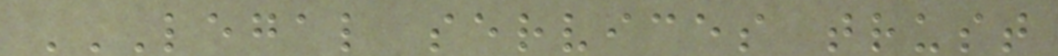LEGAL SERVICES TRUST
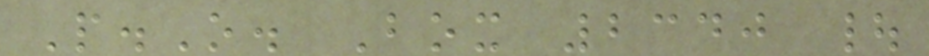P.O. Box 2340 |
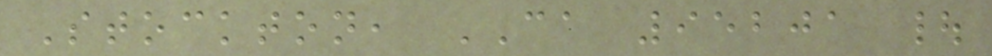Stockton, CA 95201 |
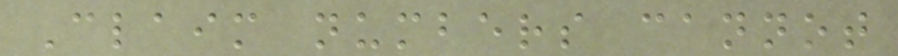Claim numbers cannot
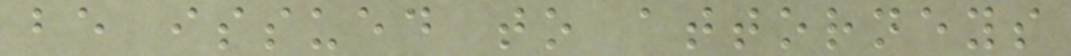be issued to attorneys
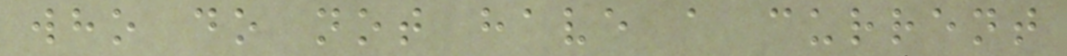who do not have a current
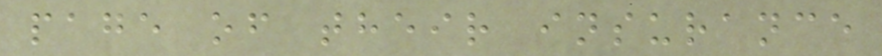page of their insurance
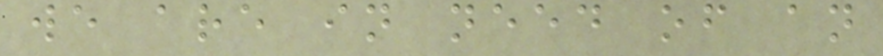we are in need of an
